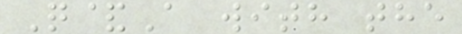Q&A with the
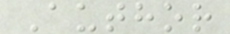Author
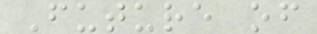Future of
